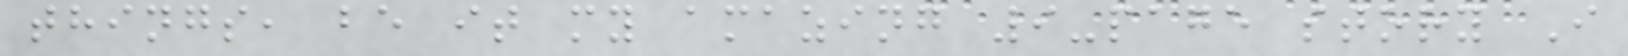things, be it my amazing 9-page story I
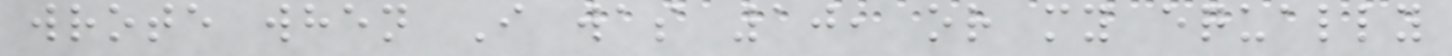wrote when I was 10, or my equally
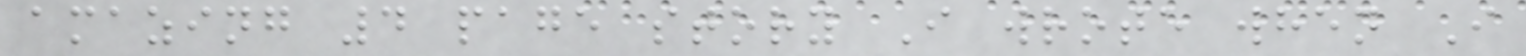amazing 4 page story I wrote when I
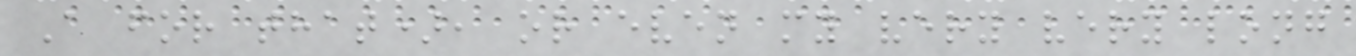A for that), or even my very very long
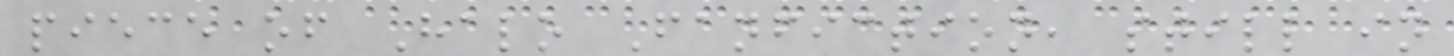piece of Halo Fanfiction, still in
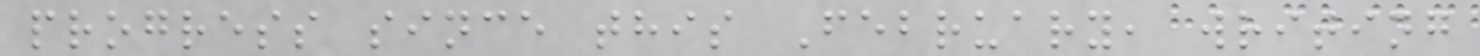progress since this February, writing
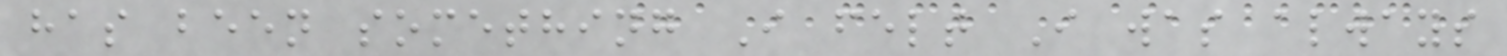has been something I felt I was always
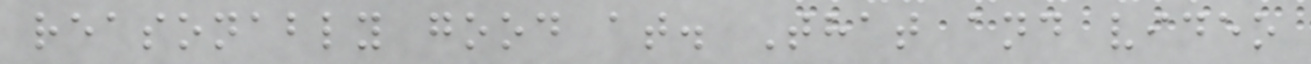reasonably good at. That and video
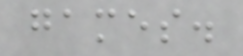games.
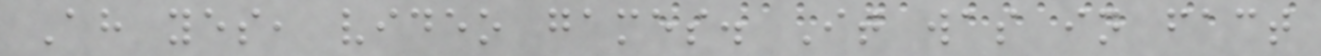Ah yes, video games. It was in fact
